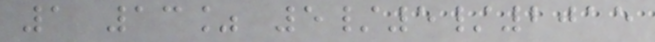1 13% 5/5/2015
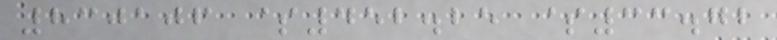830106 $452.25 $33.72
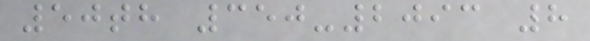50th 350-2093 8
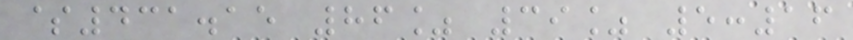$431.15 86% 39% 5:16
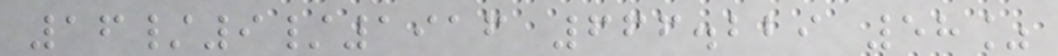16/9/1916 666.229 58%
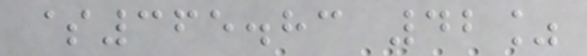$365.83 42%
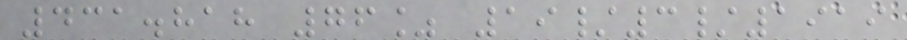431.818 76% 19/3/1919
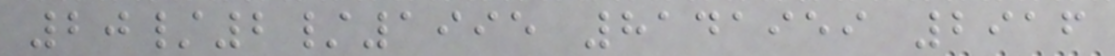20/2/1995 8141959 2916
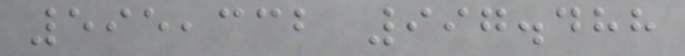595,332 997.488
